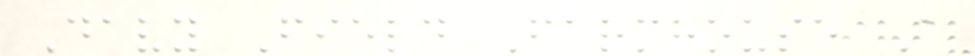Davy Field Farmhouse A
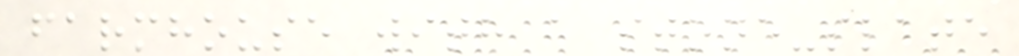farmhouse with a stone-slate
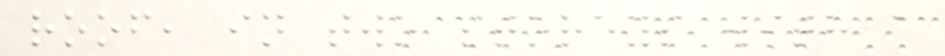roof, in two storeys with a
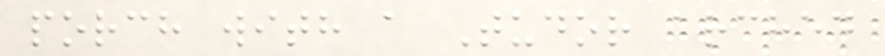porch with a Tudor arched
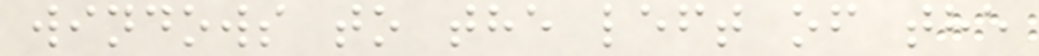windows to the left of the
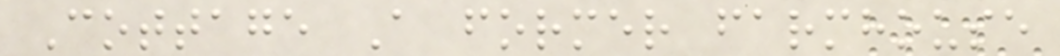Cottage A former farmhouse
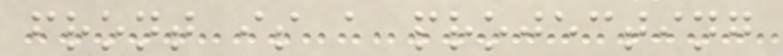front is a projecting
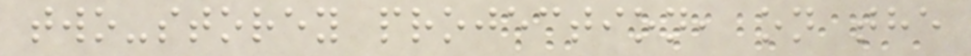two-storey projection, on the
